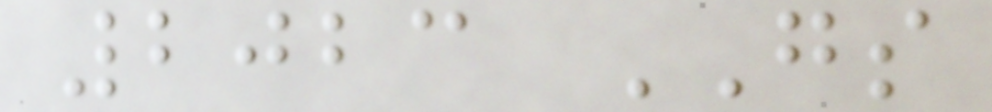2023 GS
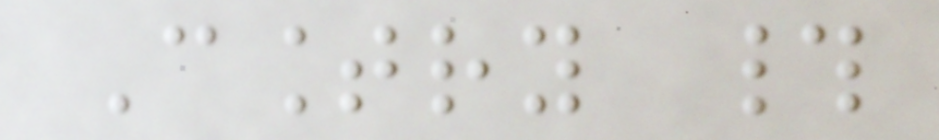Country #
